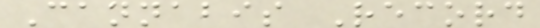Cannabis Record
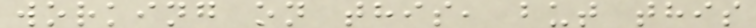working on this, but this
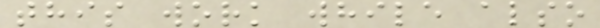this work while also
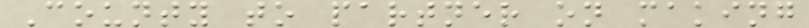County to partner on making
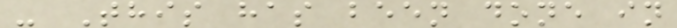- This has been done in
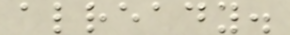already.
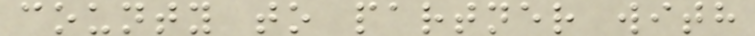county to partner with
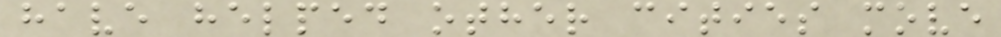have helped other cities move
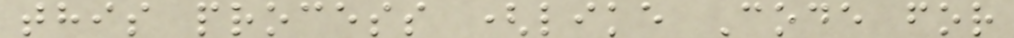this process (like Code for
